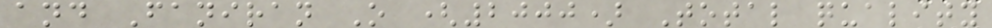and Faniran O (2000) Total quality
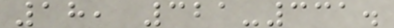18, 321-331.
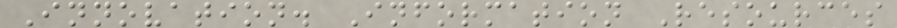Innovation. Information Resources
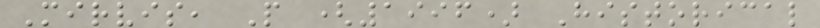Mirvis, P (1996) Historical
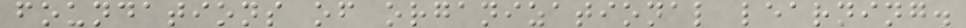foundations of organizational learning.
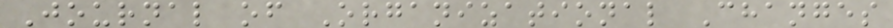Journal of Organizational Changes
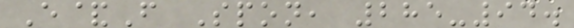E&F Spon, 285-94.
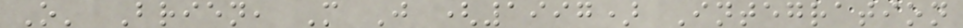O' Brien, M J (1997) Integration
